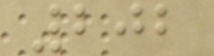202
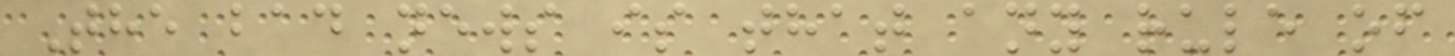The bad news is that any rule of
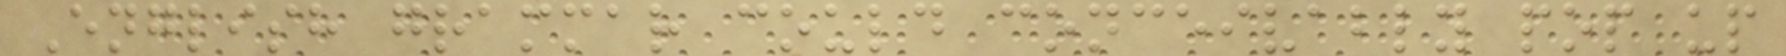English grammar could conceivably pop up
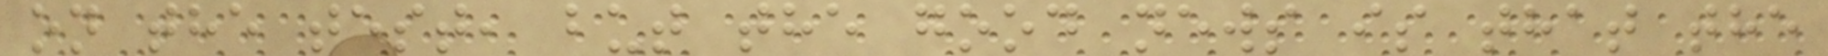on the test, but the good news is that the
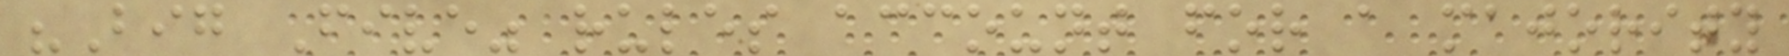"Big Five" rules account for a majority
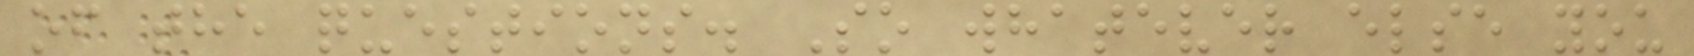of the questions. So whatever else you
